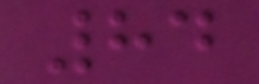84
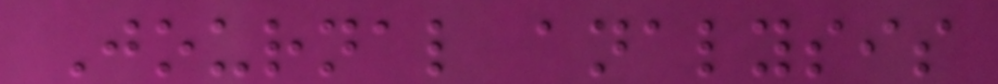Journal analysis
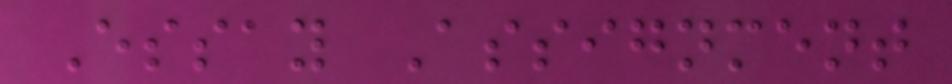Essay Assignment
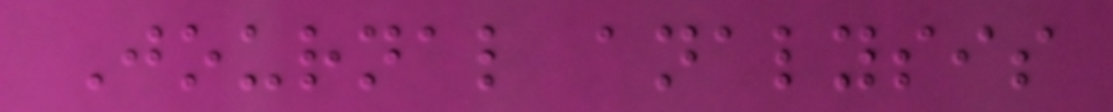Journal analysis
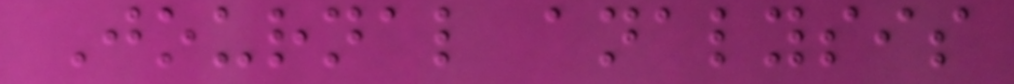Journal analysis
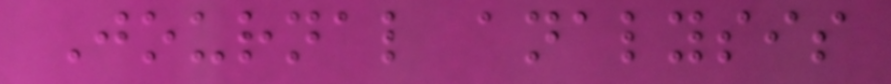Journal analysis
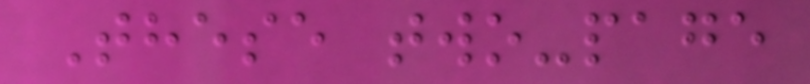These two-page
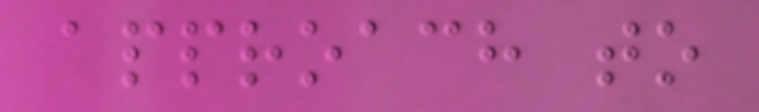approach to
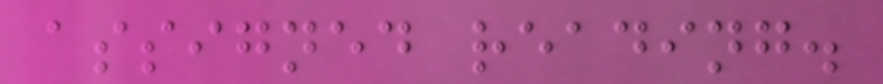assigned reading.
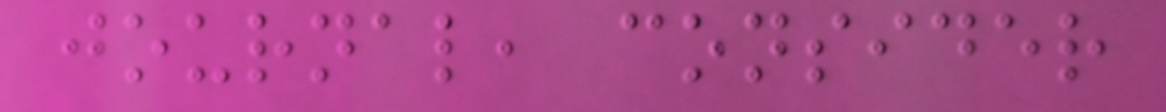journal, consider
